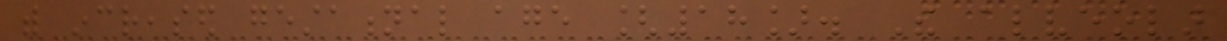with increased gestational age [18]. The alveolar
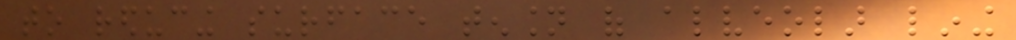to reducing surface tension of alveolar lining
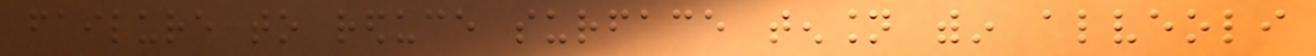failure to reduce surface tension within alveoli
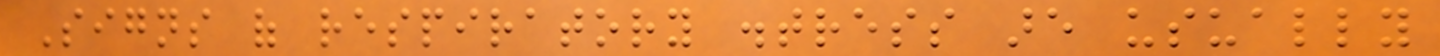Signs of respiratory distress are usually
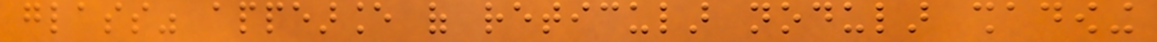glass" appearance of reticular nodular shadowing
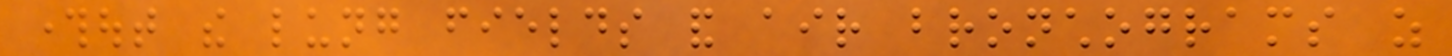throughout the lung fields and air bronchograms as
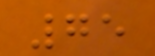75
